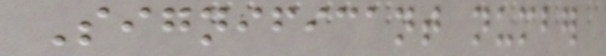Significant number
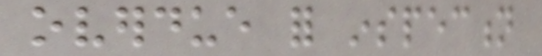overdue for inspection
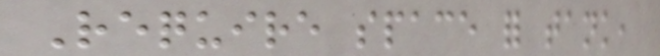Require space for tank,
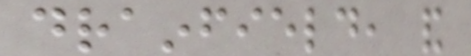drainfield, and
